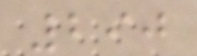290
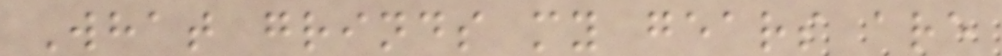What grinds my gears are
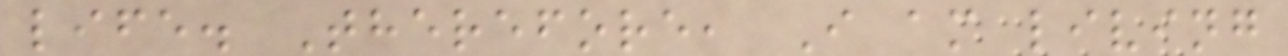life. Therefore, I am living
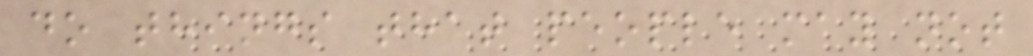do things that people may not
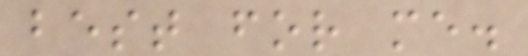best for me.
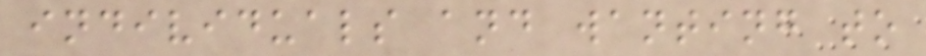individuals and wanting to
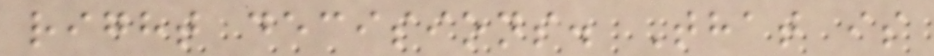right decisions. That is
